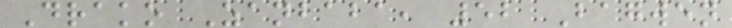Drako Zanbaba, 52 Bagwen
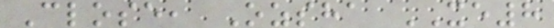Close, Ozsha XE8
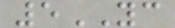5YC
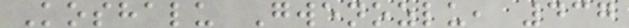Koshalu Gwenozlu, 437
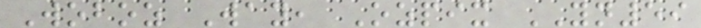Woboz Way, Ozpix YN59
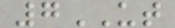7UT
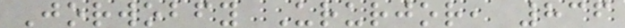Jorwobfy Ururjor, 836
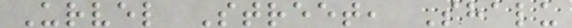Urvel Street, Shalu
